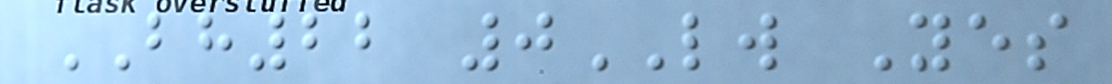BH22 0LW Yes
